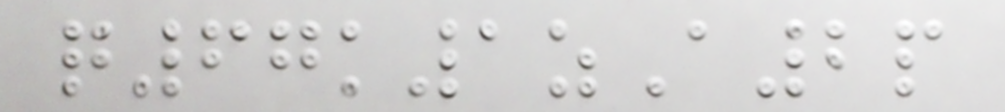q67k1zA2p
